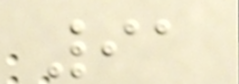91
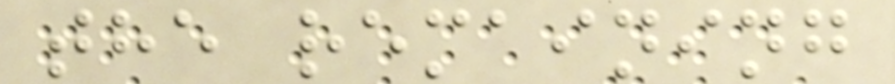the remaining
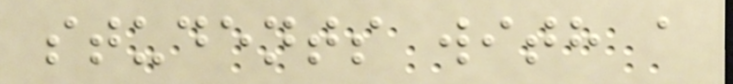students with a
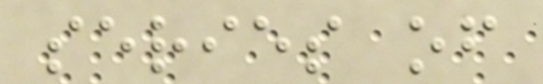series of
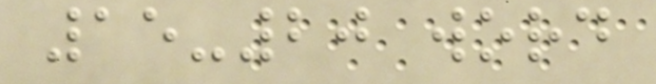15-20 word
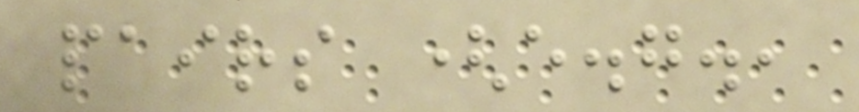pairs (e.g.,
